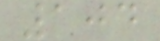104
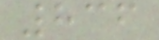836
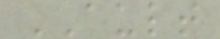AULT
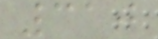310
